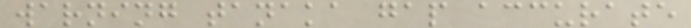warning tanaka gap accurate
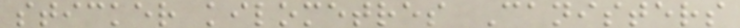sticker kilometres Canisters
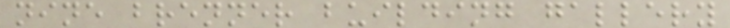nine brenner building gallery
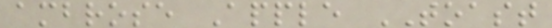ambrose Apple TOAST
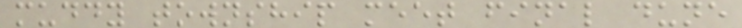muddy township meet final dune
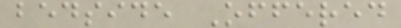bedside Offered
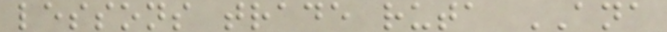lessons trade ruta ANA
